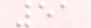51
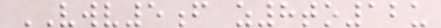VWV5f z8to12u
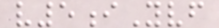v5iYvf
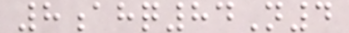8ahq84N4
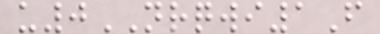u0NRQWI1F
